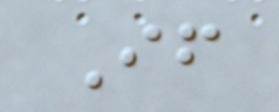If
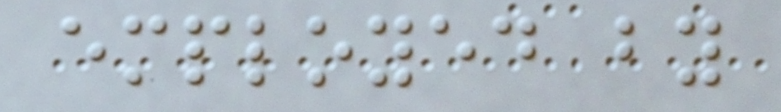employed by
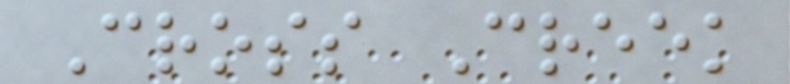Cross Creek
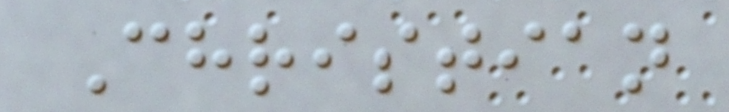Christian
